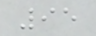95
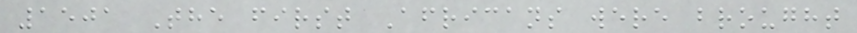1501 The first Africans were brought
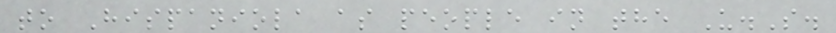to Hispaniola as people in the U.S.
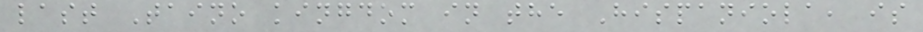last Taino kingdom in the Hispaniola, is
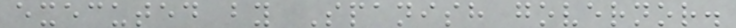executed by Spanish governor.
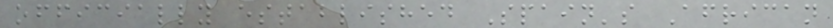officially established Spain's African
